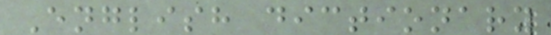English dictionary
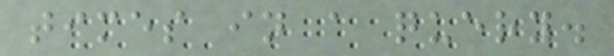times in a query.
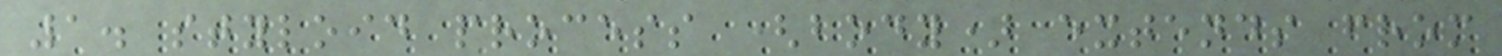1. styloid process (body) extends from
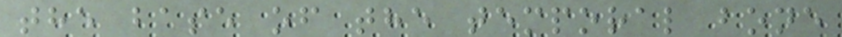the base of the temporal bone
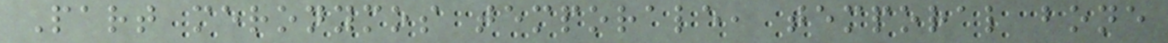Part meronymos temporale, temporal bone
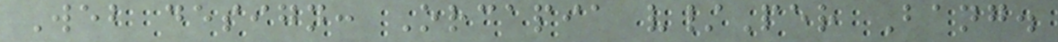Web design: Orcapia v/Per Bang.
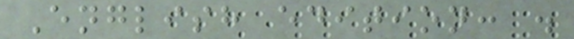English edition: .
